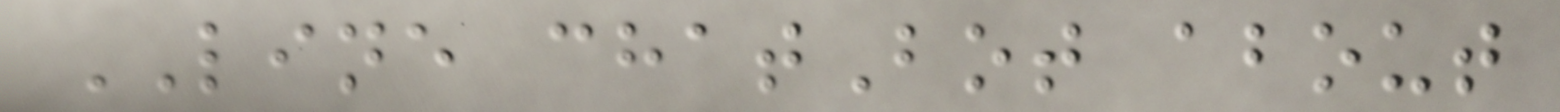LINE chatBot about
